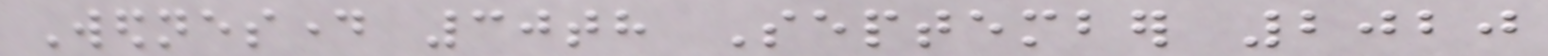Wednesday 30th September 2020
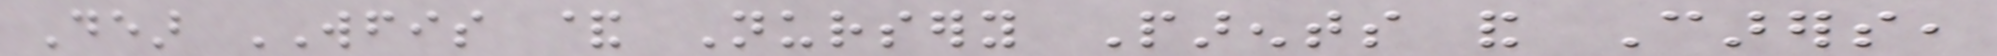Dear WFIS & Nursery Parents and Carers,
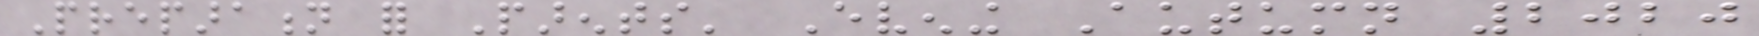Preparation for Parents' Evening Autumn 2020
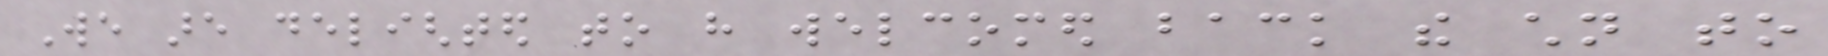We are delighted to have welcomed back the children to
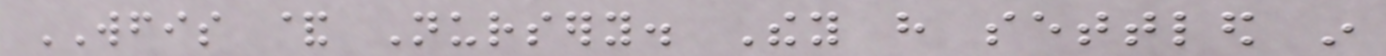WFIS & Nursery. They have settled in
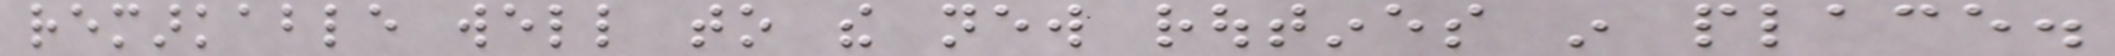remarkable well to the new routines in place.
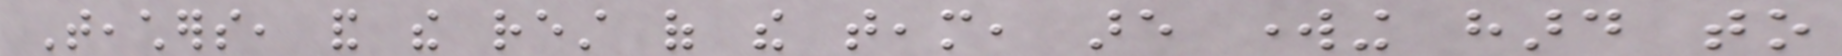Teachers, and the rest of the team, are working hard to
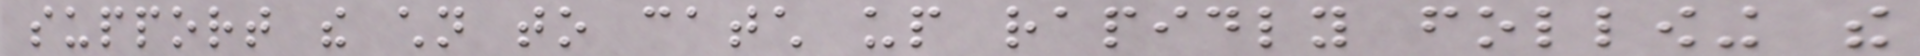support the children to catch up rapidly following the
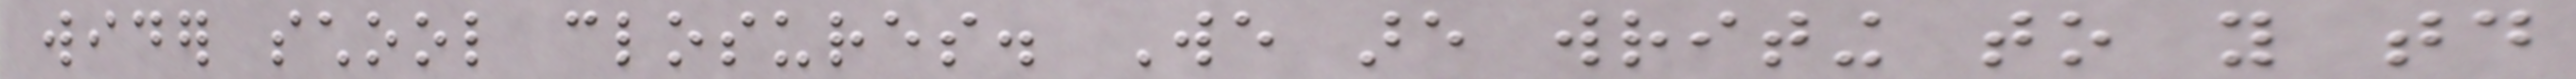wider school closures. We are writing to you today
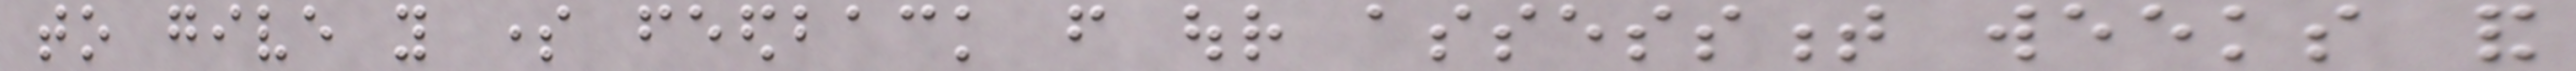to give you some feedback from our assessment weeks and
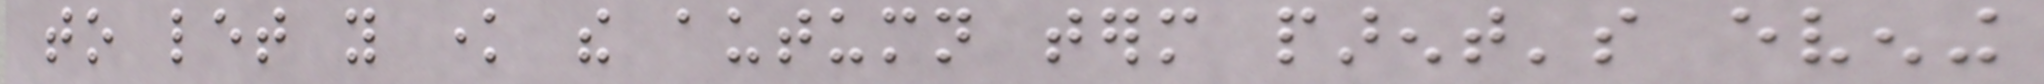to let you know the autumn term parent's evening
